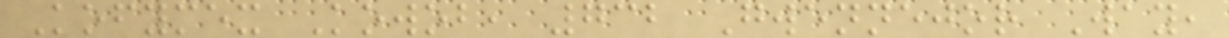Kofymex Kowob, 732 Gwennejor Way,
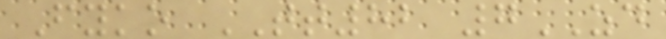Fyko TT82 7ZD
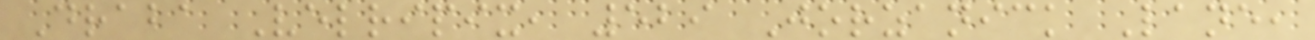Draba Velripix, 529 Jorzanick Lane,
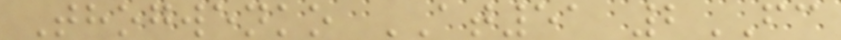Thogwenko AT51 2FC
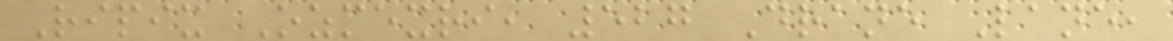Ripix Ozmexri, 527 Drane Lane,
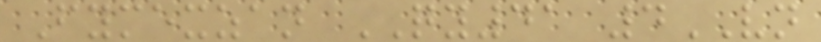Fymexzan QY41 4VN
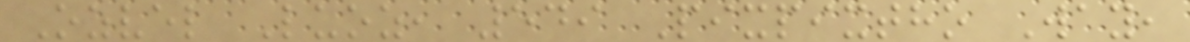Ozvel Luoz, 549 Pixpixtho Way,
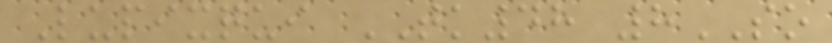Lupixqui TK48 8SO
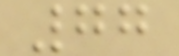77
